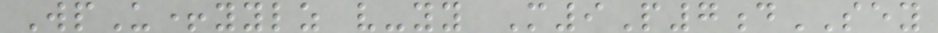WpU+yylz v-yy M9P7dSEY
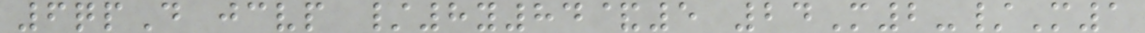6qpD jcvp /8y84&5 24M2-/M1
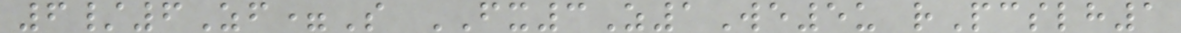6/6Zf=S FX3Z1We5u rPcslh1
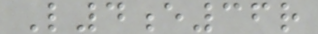L4e36r
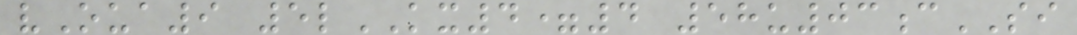vOua9 5lKX4=4 58u03cSI
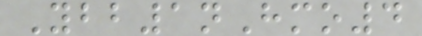Ybb1nHmo4
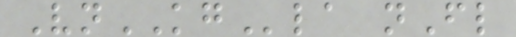VnKGla nFl
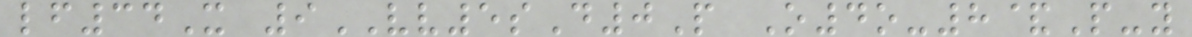lf34X 9VV5sD0P O4o-8&P-y
